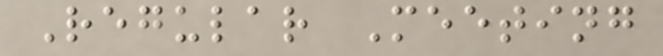Regular Meeting
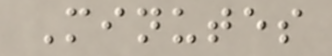Minutes
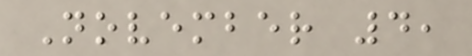November 4,
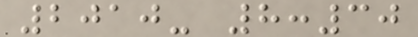2010- 8:30
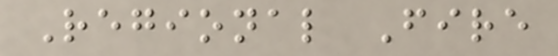Regional Fire
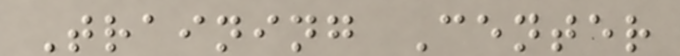Training Center
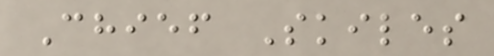Chief Skiles
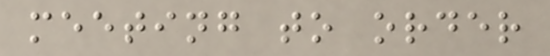meeting to order
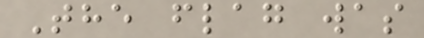The flag was
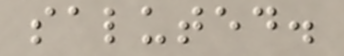saluted.
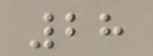28
